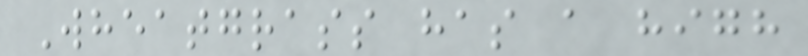Wheatgrass has a high
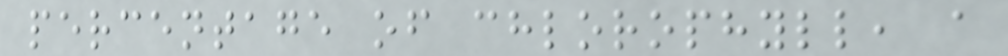percentage of chlorophyll, a
